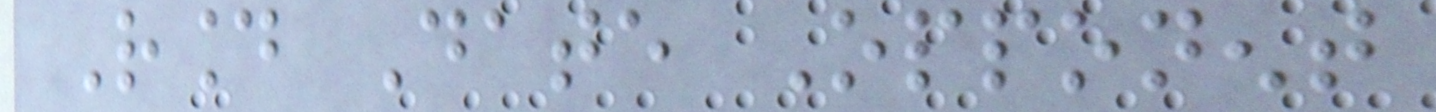Round Date Opponent
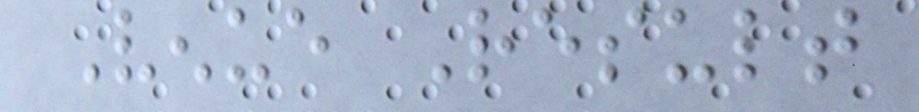Venue Result
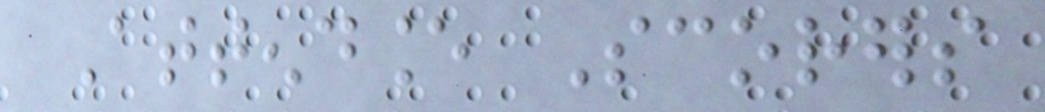Attendance Scorers
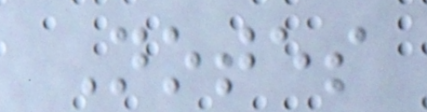Notes
